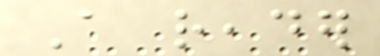A reader
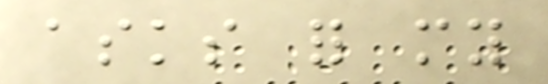asks for my
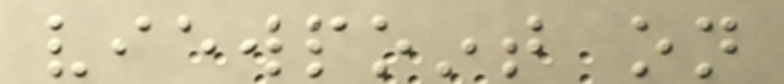viewpoint on
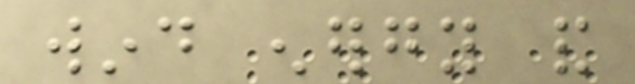wind energy and
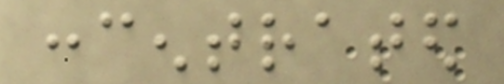concentrated
